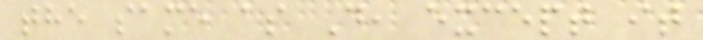the same as D, except it
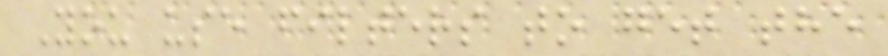You use filters to get the
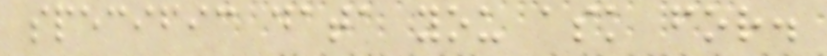specific data you ask for.
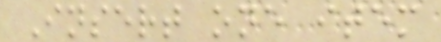Insert one item
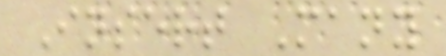Insert Many
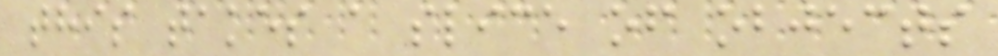this takes a slice of objects
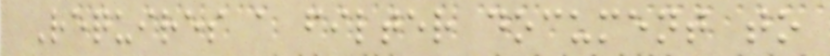Requires a filter document to
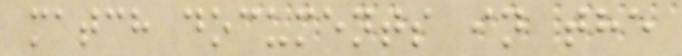match documents in the
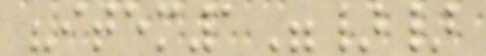"item1"}}
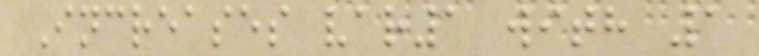Increases var1 with 1
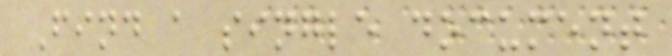Find a single document
